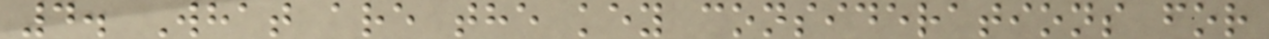4. What are the key considerations for
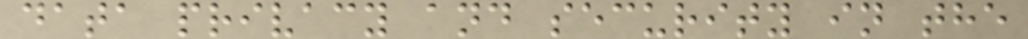data privacy and security in the
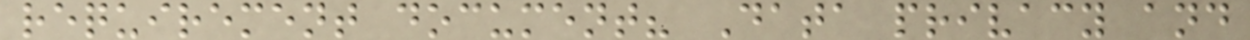requirement document? Data privacy and
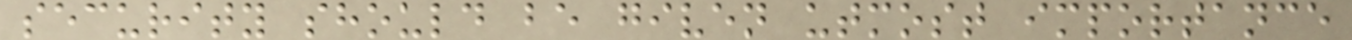security should be given utmost importance
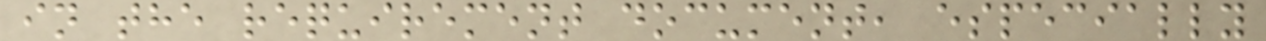in the requirement document, especially
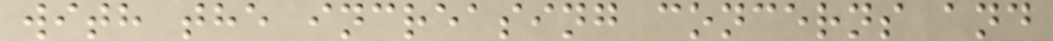with the increasing concerns and
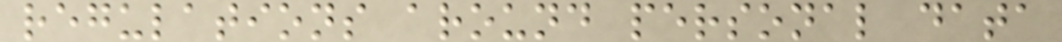regulations around personal data
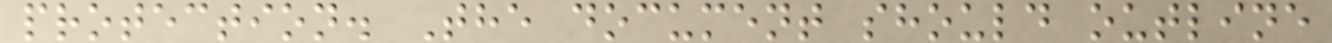protection. The document should outline
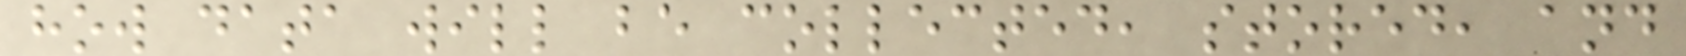how data will be collected, stored, and
